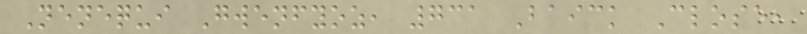Nenequi Gwenfyoz, 731 Baick Close,
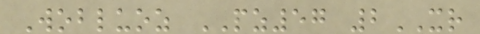Wobluoz PZ57 2XR
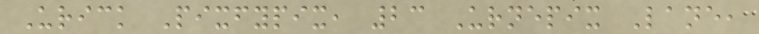Urick Pixfypix, 23 Urnepix Lane,
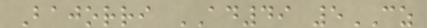Bajorri AD49 5CZ
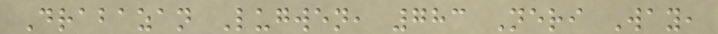Drabazan Lugwen, 783 Neri Way,
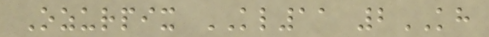Ozurpix KL11 2KH
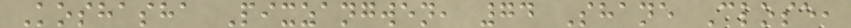Koshasha Pixzangwen, 74 Shane Close,
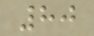80
